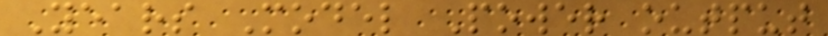Years Model Power output
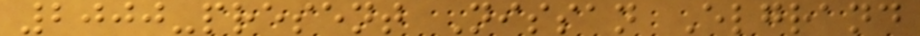2000-present Nissan Elgrand
